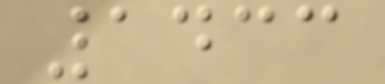1433
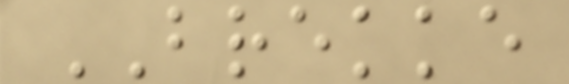BREKKE
